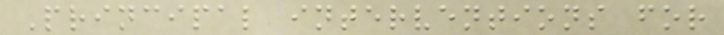Principal interventions for
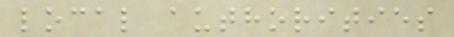local authorities
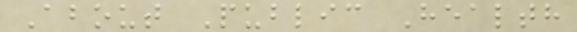About Public Health
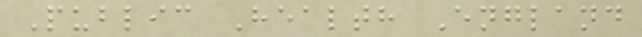Public Health England
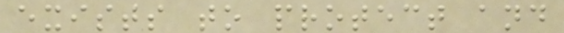exists to protect and
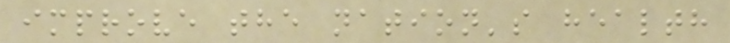improve the nation's health
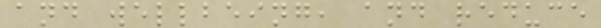and wellbeing, and reduce
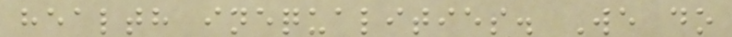health inequalities. We do
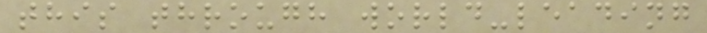this through world-leading
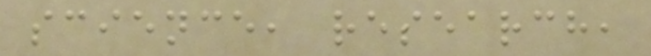science, research,
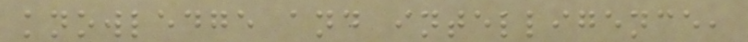knowledge and intelligence,
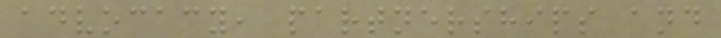advocacy, partnerships and
